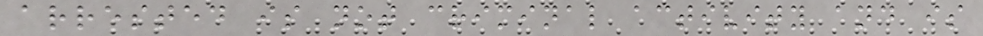arrested is not criminal activity and is
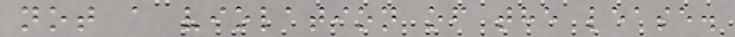not a violation of the lease.
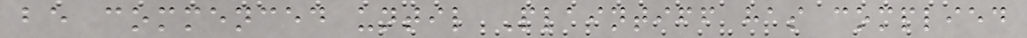be commenced until Plaintiff has complied
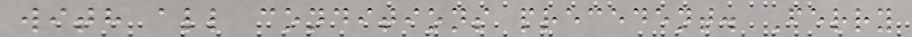with all conditions precedent. Ferry
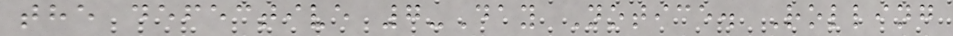the defective 7-Day Notice. Rolling
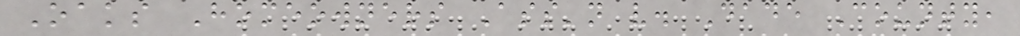Oaks Homeowners Ass'n v. Dade County,
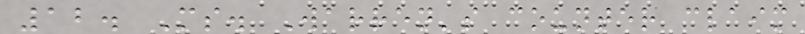12. Ms. Warren's counter claim
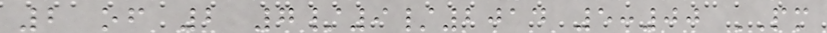2 of 2 7/9/2014 5:00 PM
